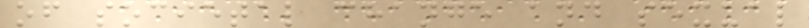of societal change and sexual
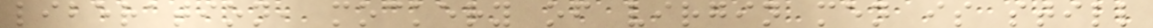liberation, mockery of virgin men is still
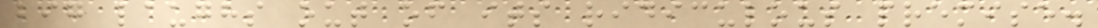big laughs out of its ridiculous premise.
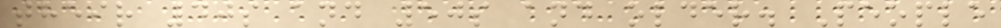their 40s and 50s and older. People
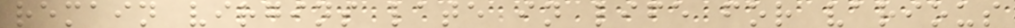remain virgins late in life for various
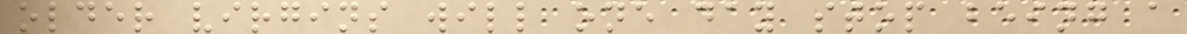older virgins will one day stop being a
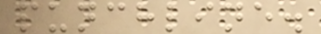punchline.
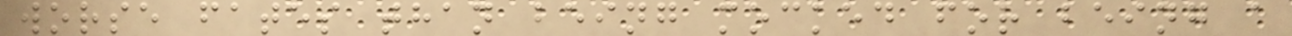worse fates than being mocked for being a
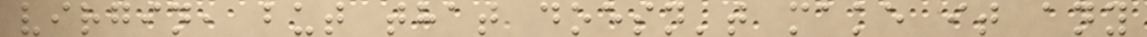virgin, but that doesn't make it any
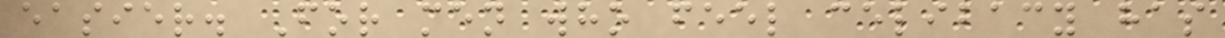easier. For men who feel celibacy has
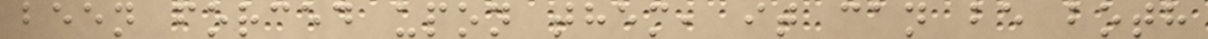been forced upon them, it can be both
